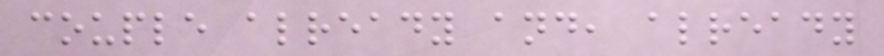couple already and, already
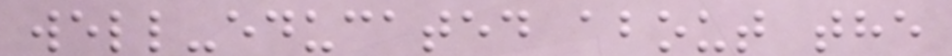well-educated about the
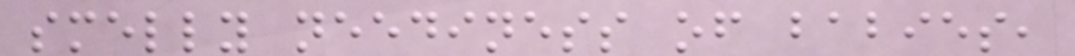smelly neediness of babies,
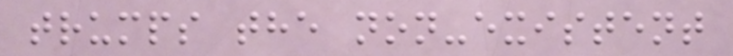trumps the non-existent
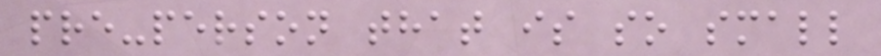pre-person that is so small
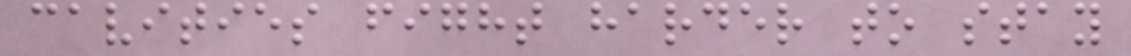cavities fight harder to stay
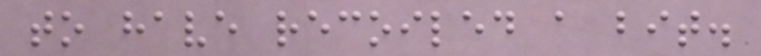to have recoiled a bit.
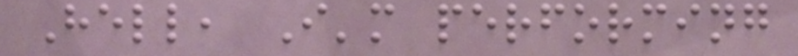Hell, I'm performing
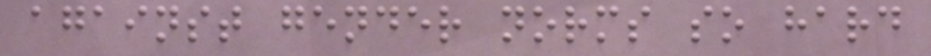against gender norms so hard
